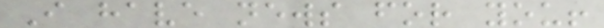I have news for you!
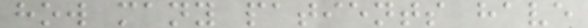how many patients have
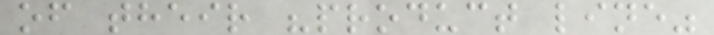of their "product line"
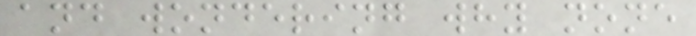and wondering why none
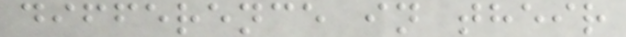difference in their
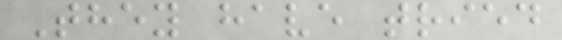They have tried
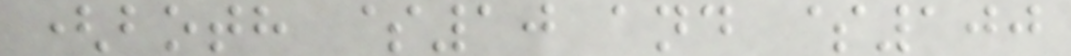(both $10 and $100
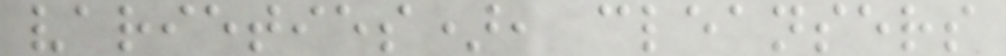varieties), cleansers
